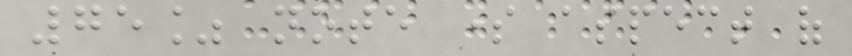75% note some aspect of
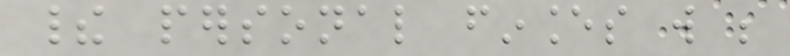their personal finances will be
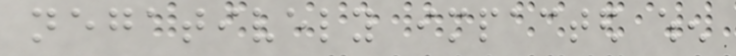negatively impacted when
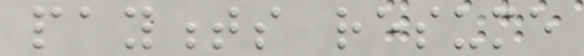payments resume
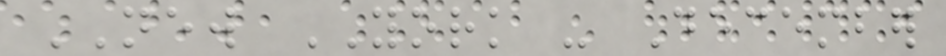NEW YORK - December
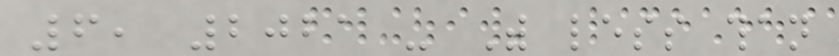6, 2021 - With less than
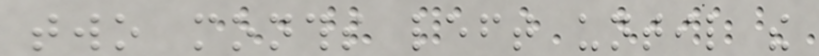two months left until the
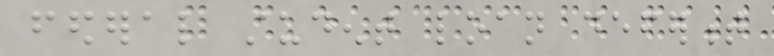federal student loan deferment
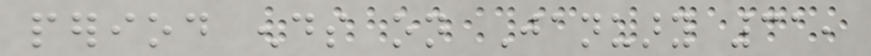period ends on January 31,
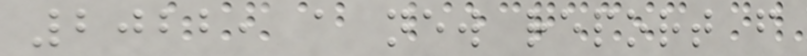2022, a new report from
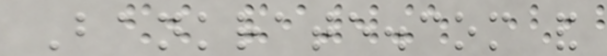Bankrate.com and
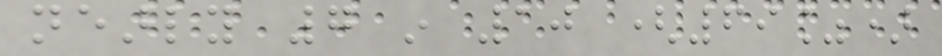nearly 7 in 10 (69%)
